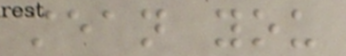mean you
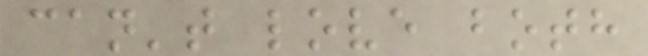can't love both
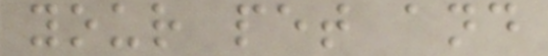your pet and
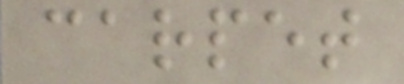carpet
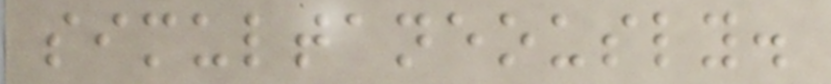simultaneously.
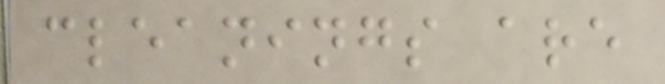cleanings are
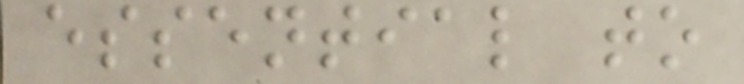essential to
